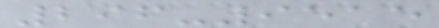296-9515
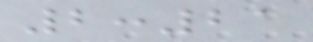2:21
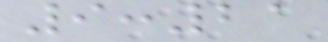9:21
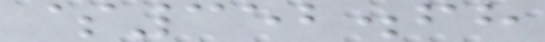$352.68
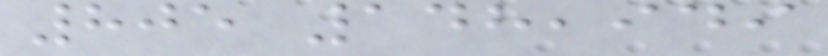805 148,949
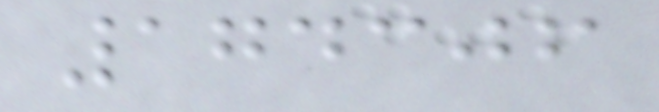174306
